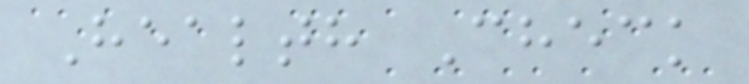Health Check
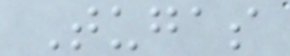Tugas
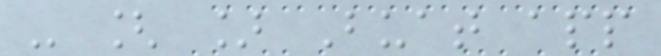- [ ] Buat app
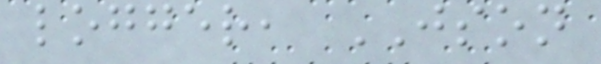logger, JSON
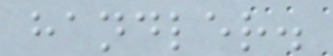handler.
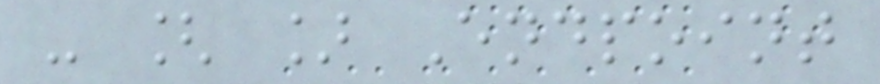- [ ] Endpoint
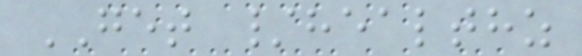GET /healthz
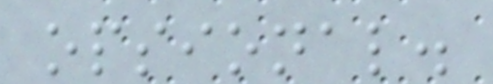opsional.
